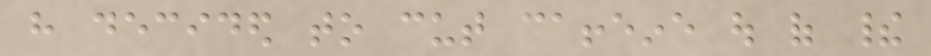have decided to cut caffeine out of their
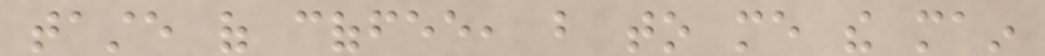taste of coffee, but to me the main
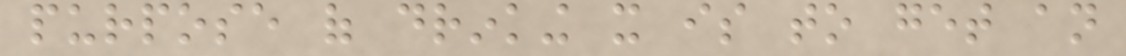purpose of drinking it is to get an
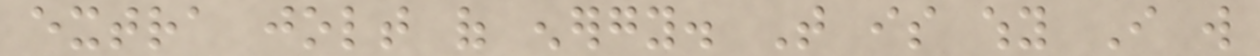extra jolt of energy. That is why I will
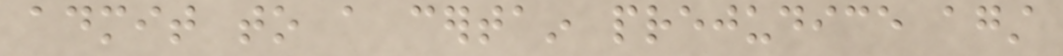admit to a certain prejudice against
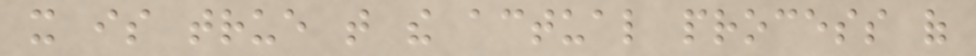it is true that the actual process of
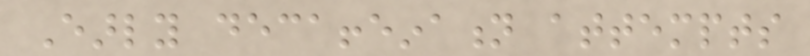Early decaffeination attempts
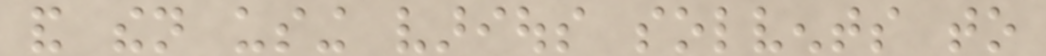and then using various solvents to
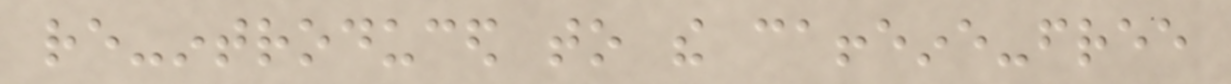re-introduced to the caffeine-free
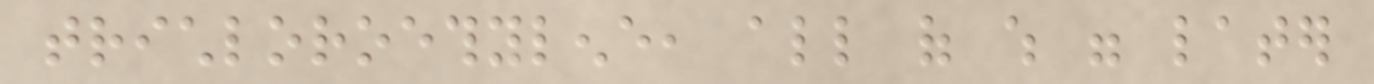trichloroethylene, all of which were later
